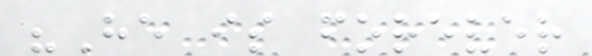"He is forever
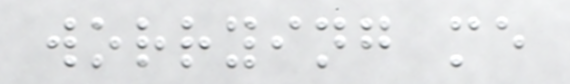worrying me
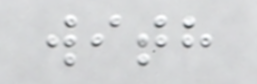with
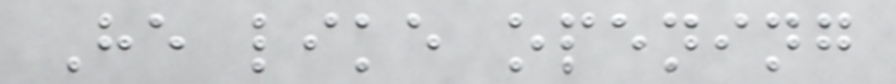He like opening
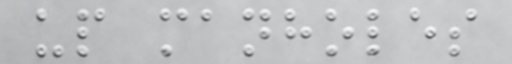up manholes
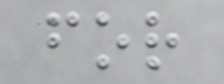for
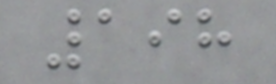198
